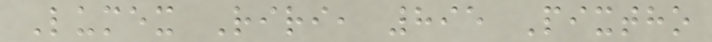Lumex Riri, 895 Pixtho
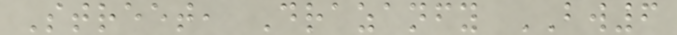Street, Drazanfy BW6
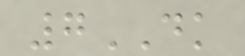7DK
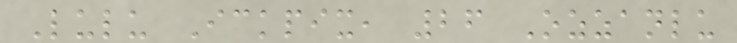Lulu Ickpix, 26 Ozzanlu
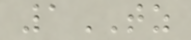1TZ
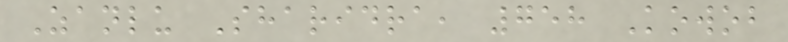Zanlu Sharidra, 758 Kowob
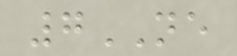7NE
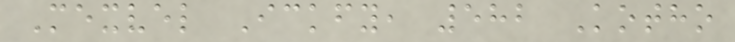Mexvel Ickfy, 582 Kotho
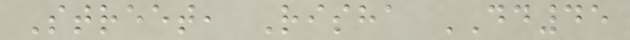Street, Risha DD45
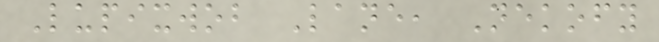Lupixwob Lane, Nekofy
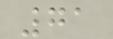71
